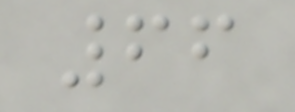66
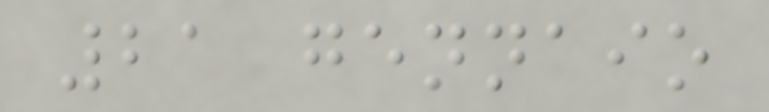21 gennaio
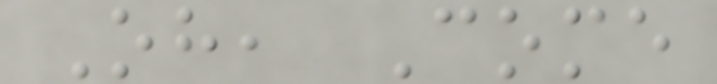Oh, Come
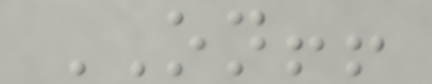ON!!
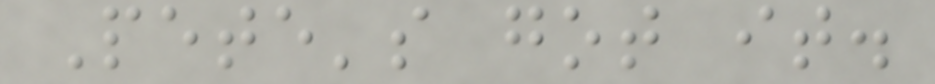Pete's got it.
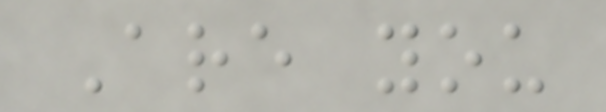Are you
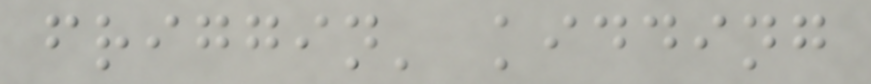friggin' kidding
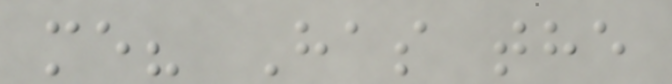me? Has the
